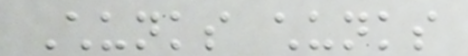Chunks chunks
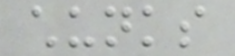chunks
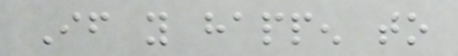If you happen to
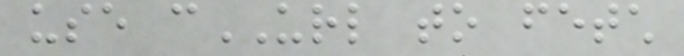use cURL to fetch
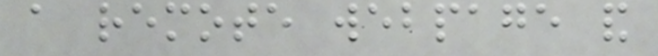a remote webpage and
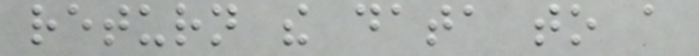return the data to a
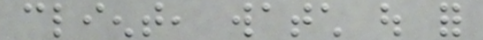client, watch out for
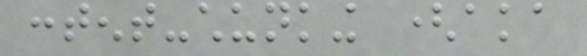content-chunking (aka
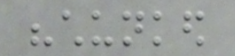"chunked
